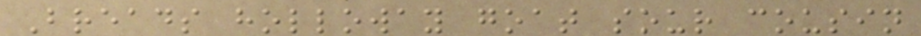Breads holloway goat sour cousin
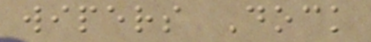wipers Dock
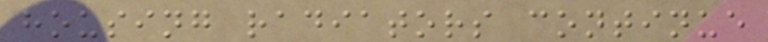housing radiators continue
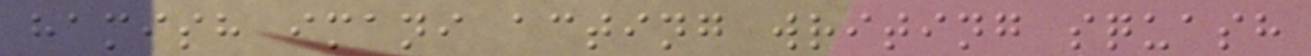hamish imani acting writing squash
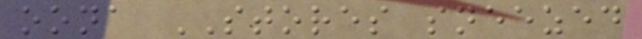oona STORES sneezed
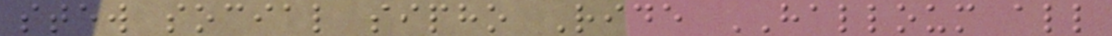stew social sipho Ride HALLOUM all
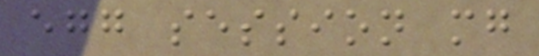egg session mg
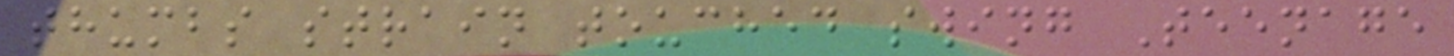thumbs strain touched swing Teenage
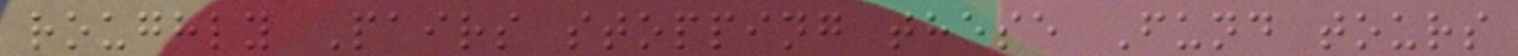roughly Pairs stopping these Fund tours
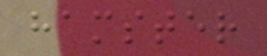hamster
